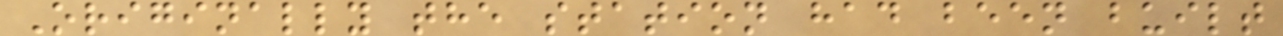Originally the station had been built
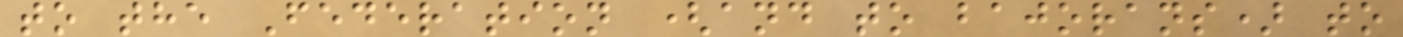to the Federation (and to bajorans) to
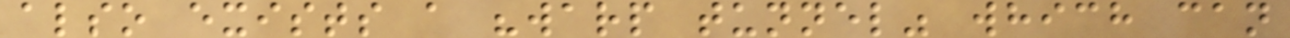also exists a "warp tunnel" which can
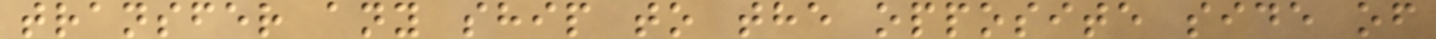transfer any ship to the opposite side of
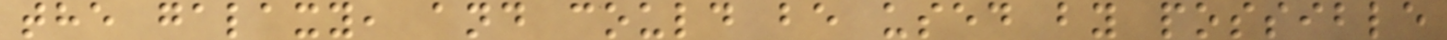the galaxy, and could be used by possible
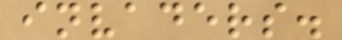invaders.
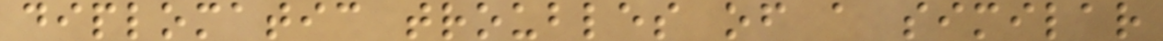diplomatic troubles of a similar
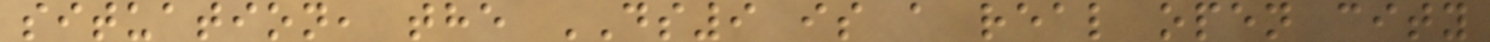situation, the DS9 is a real open city
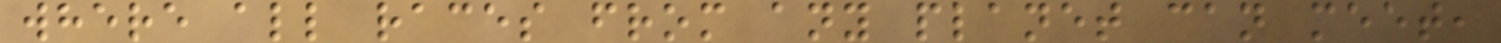where all races from any planet can meet,
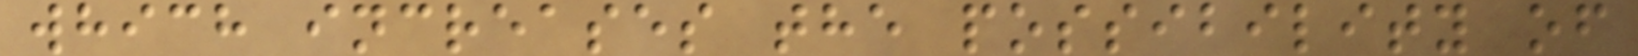which increases the possibility of
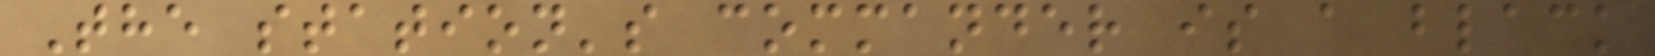The station's commander is a black
